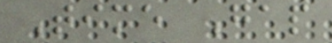Time Gap
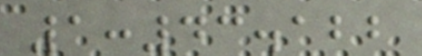1:43.122
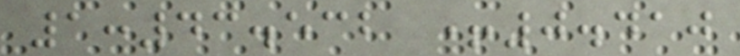1:43.532 +0.410
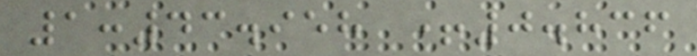1:43.958 +0.836
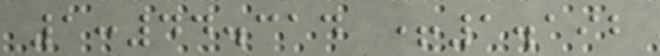1:44.314 +1.192
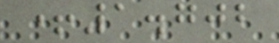+1.702
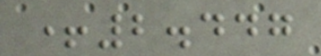+2.447
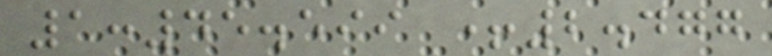1:45.599 +2.477
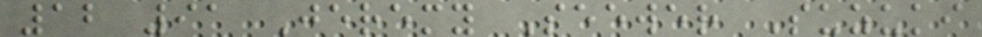12 91 Jeremy Seewer Suzuki
